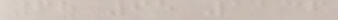68 65 1136
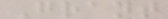Grant
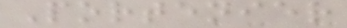Portenier
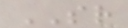SR
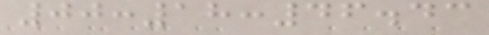00:18:46.43
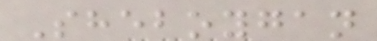Sheboygan
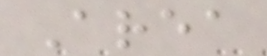Area
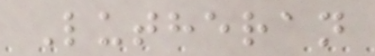Lutheran
